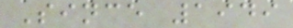Since 1949
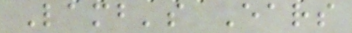Lamb's Ears
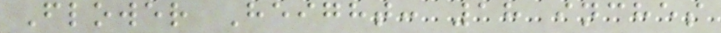Flower Height: 18 inches
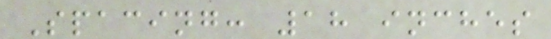Spacing: 18 inches
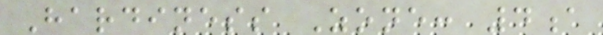Hardiness Zone: 4a
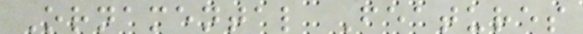Ornamental Features
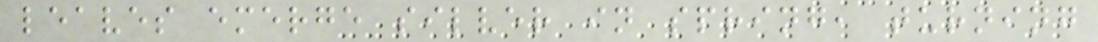leaves emerge silver in spring, turning
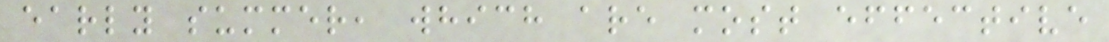early summer, which are most effective
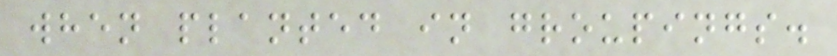when planted in groupings.
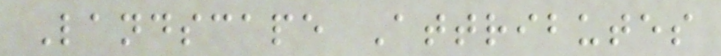Landscape Attributes
